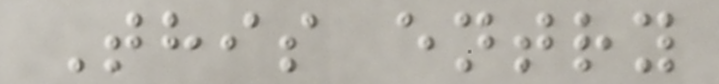This entry
